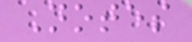Notes
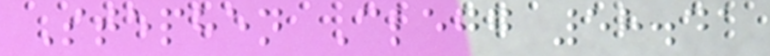Stephen Clegg 58.41
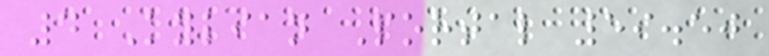4 Kylian Portal 59.50
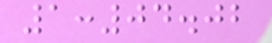1:04.02
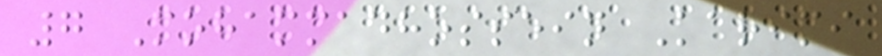7 Mohammadhossein Karimi
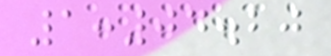1:04.20
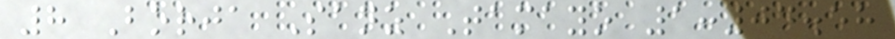8 Borja Sanz Tamayo 1:04.58
